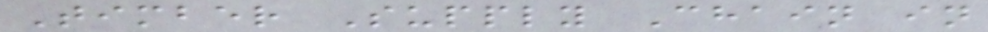Timber Supply Chain in
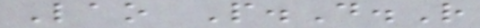Lao P.D.R
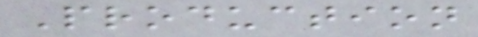Production
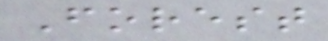Forest
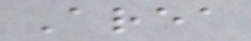Area
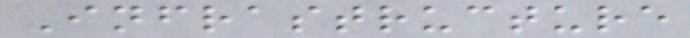Infrastructure
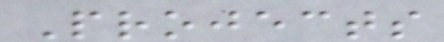Projects
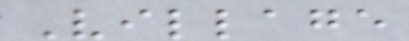Village
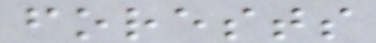forests
